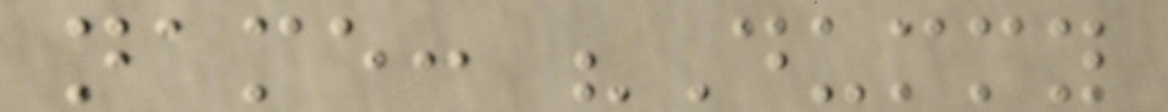name: "Dummy
